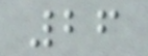26
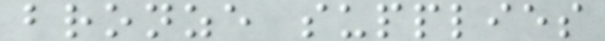bronze supplies
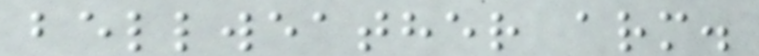bellweather arm.
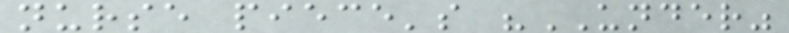nurse piece's "UNDER"
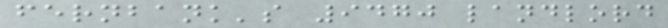fernbank's 9470 landlord
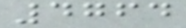4764
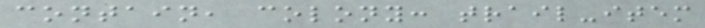contain, colony: trail-item
